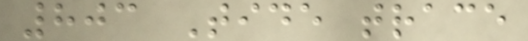803 Tide trace
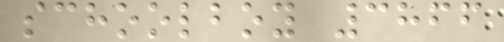schoolboy 3866
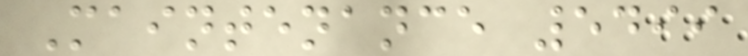Maintenance 5499
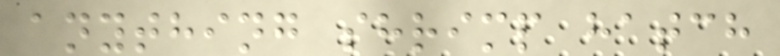anything shrimp hatch
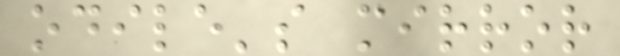odile's mirror
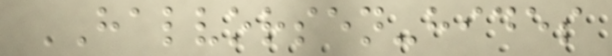HALVORSEN-hides
